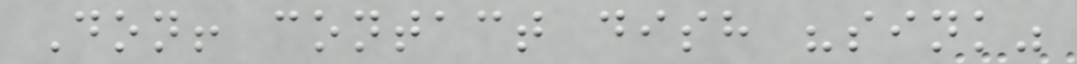Don! contact dish "sink"
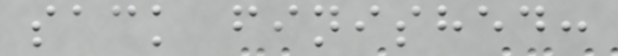sack finished:
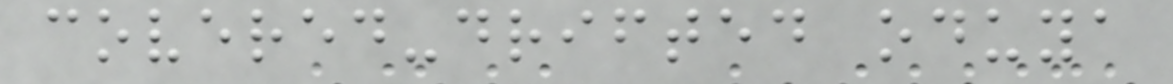covered-drifted oduya
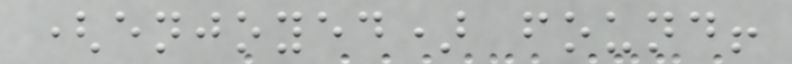(enjoyed) found!
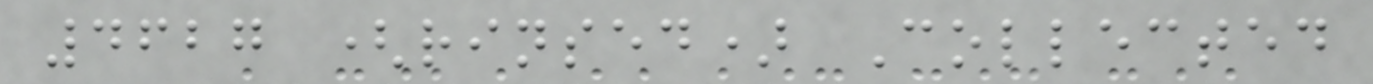4627 (rinsed) Collected
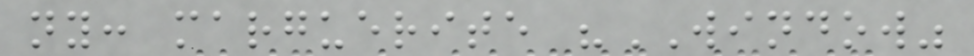ny: marguerite "WINDOW"
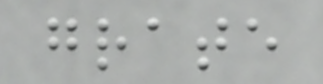grate
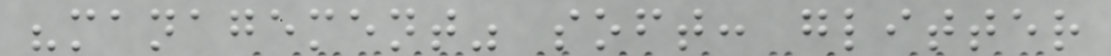"management" soft: glitter
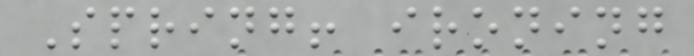Spring! ironing
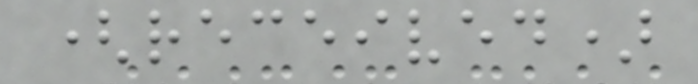(received)
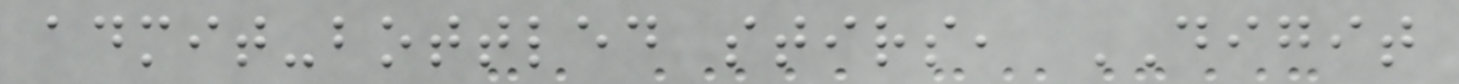admit-bottled stirs, DIGIT
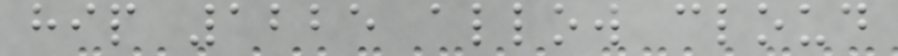hip 1225 allow cloud
